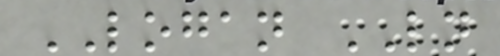LOGAN LN
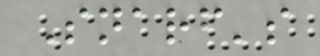Snarf's
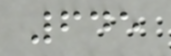645
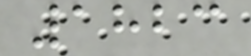1823
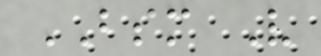BSM V
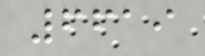6619
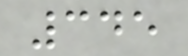345
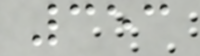353
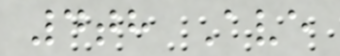4th Ave
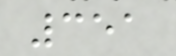351
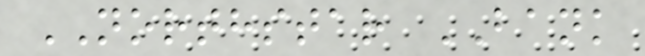NORTHSTAR BANK
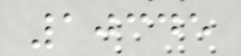10345
